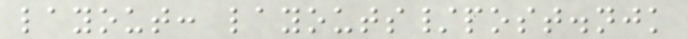layout: layouts/post.njk
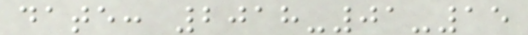date: 2018-01-15
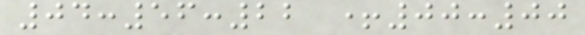04:56:22 +00:00
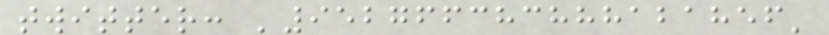twitter: '952766383888121856'
